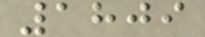1809
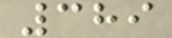389
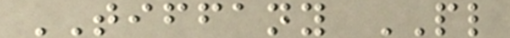TIFFANY PL
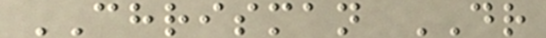CHRISMAN DR
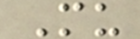Mu
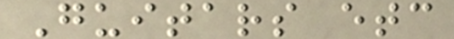Guitars etc
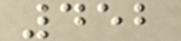452
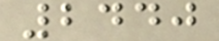2440
